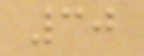30
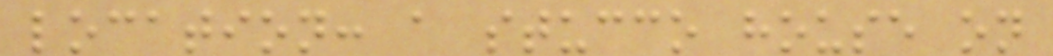location: a stucco house on
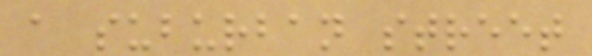a suburban street
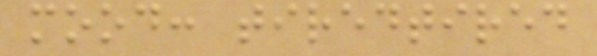mood: tiredtired
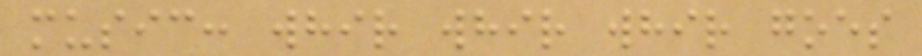music: whir whir whir goes
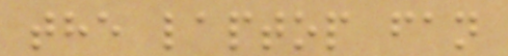the laptop fan
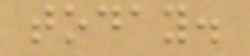today.
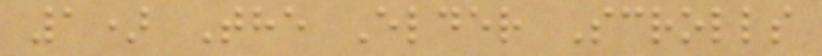1) The Elder Scrolls
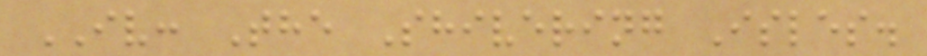IV: The Shivering Isles.
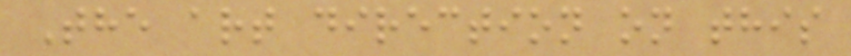The art direction on this
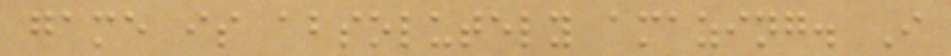game is absolutely amazing. I
